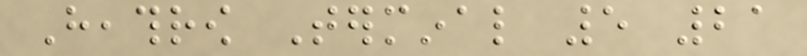Heathrow Terminal 5 21
